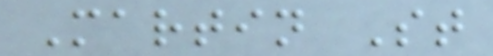Martin St
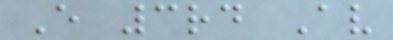E 3rd Av
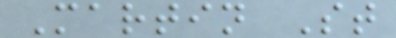Martin St
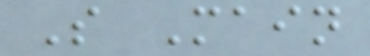S Main
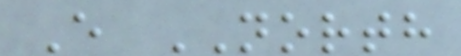E NORTH
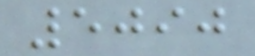5090
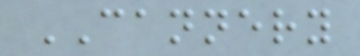CANNERY
